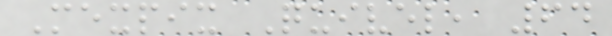Mexpix Quivel, 64
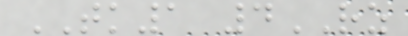TK1 4RZ
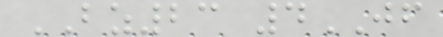BZ23 4JF
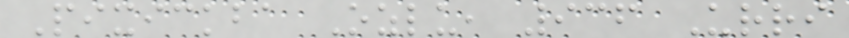Pixickba Ozlu, 936 Urri
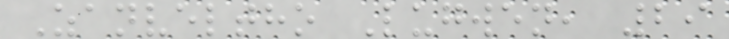Zanveltho Lugwen, 29
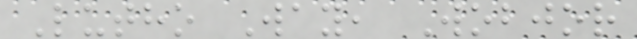Lutho Way, Wobjor
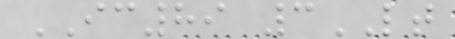IC89 3LT
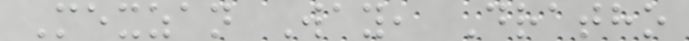Mexzan Way, Dratho
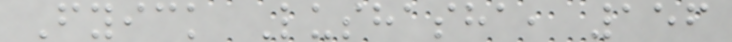Fyick Lushasha, 156
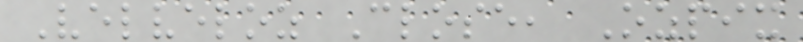Velveloz Close, Ozpix
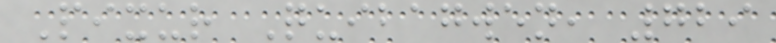Pixur Quibagwen, 729
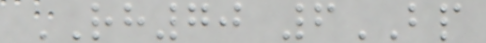RH70 6BP
